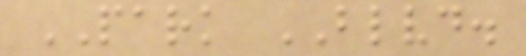PARK BLVD.
